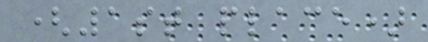(1st place)
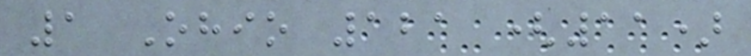1 Ohio 121 (11)
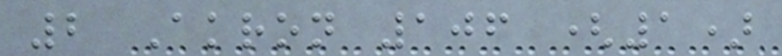2 Akron 106 (1)
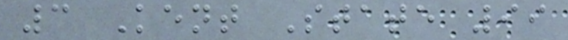3 Kent State 99
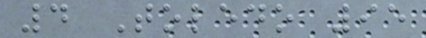4 Toledo 95
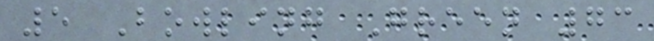5 Bowling Green 73
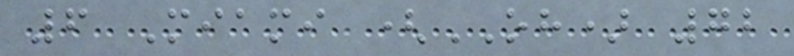6 Miami (OH) 72
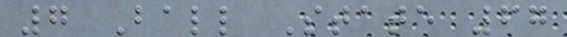7 Ball State 67
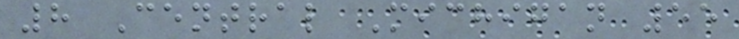8 Central Michigan 55
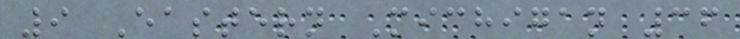9 Eastern Michigan 36
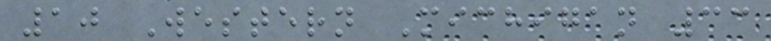10 Western Michigan 33
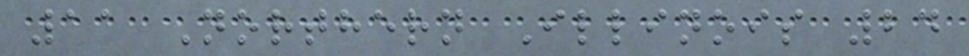11 Northern Illinois 24
